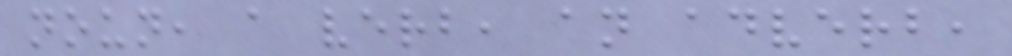noun, a verb, an adverb,
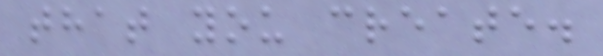that you create.
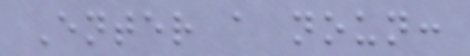Enter a noun:
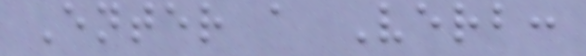Enter a Verb:
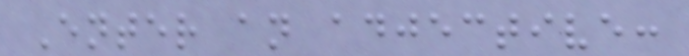Enter an adjective:
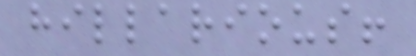hillarious!
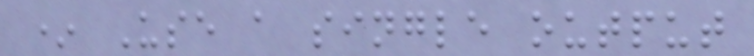* Use a single output
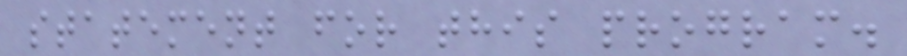statement for this program.
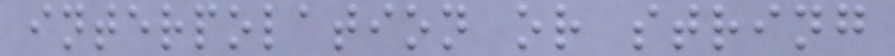interpolation or string
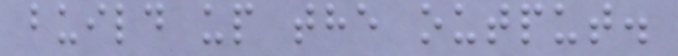build up the output.
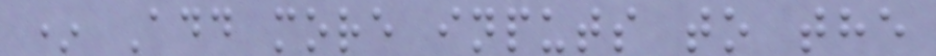* Add more inputs to the
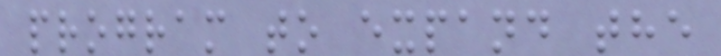program to expand the
